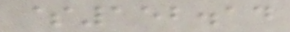$152.14
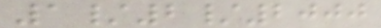1/2/2000
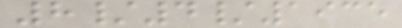8/4/1935
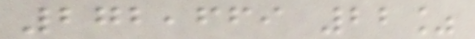272,669 22%
